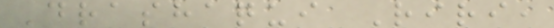Drashaqui Riri,
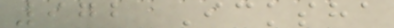972 Icksha
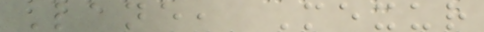Lane, Mexur
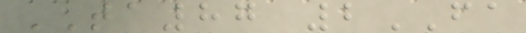TA87 2FA
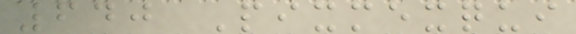640 Pixmexqui
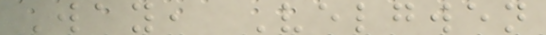Way, Velgwen
